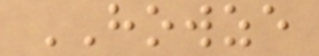HOWZE
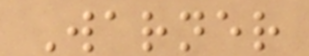Warner
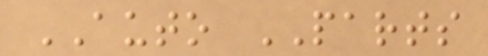AUTO PARTS
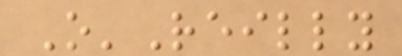O'Reilly
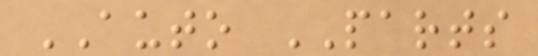AUTO PARTS
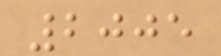2005
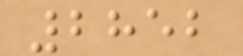2852
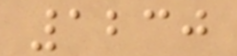1230
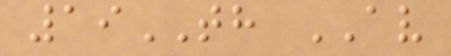19TH AV
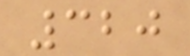320
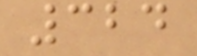324
